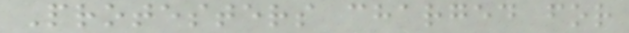Protesters charged for
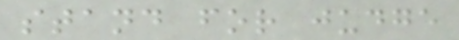stand for judge
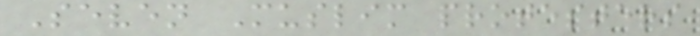Seven Muslim protesters
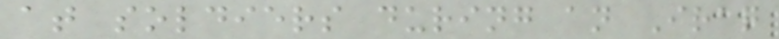at soldiers during an Iraq
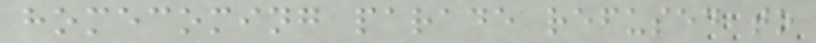homecoming parade refused to
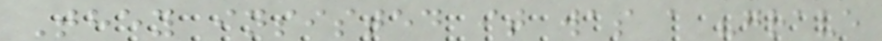They insisted it was a "grave
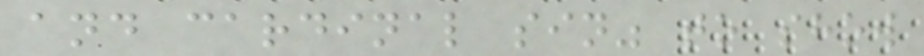and cardinal sin" to show
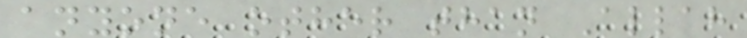anyone other than Allah
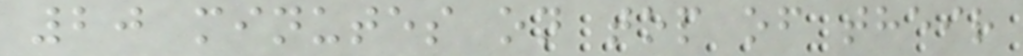20 minutes on top of their
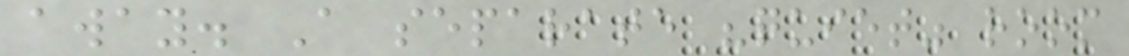away. A separate "quiet" room
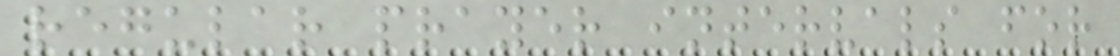regular prayer intervals for
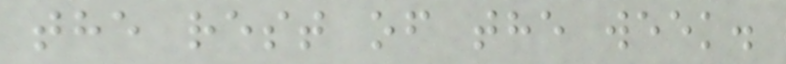the rest of the week.
